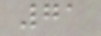71
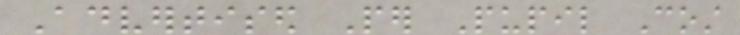Advertised Per Pupil Cost
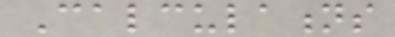Calculations
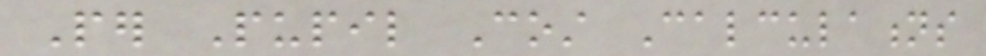Per Pupil Cost Calculations
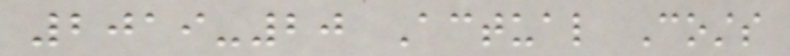2019-20 Actual Costs
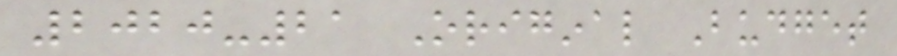2020-21 Original Budget
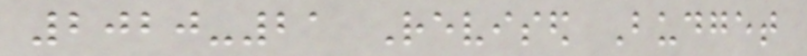2020-21 Revised Budget
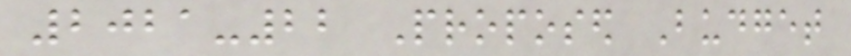2021-22 Proposed Budget
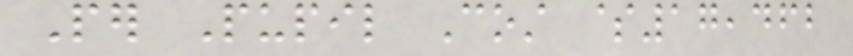Per Pupil Cost $17,462
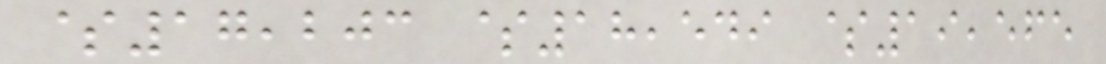$17,203 $18,549 $19,565
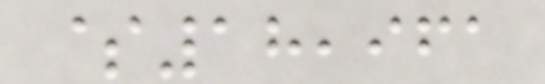$18,961
